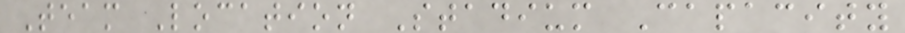Team Location Stadium Capacity
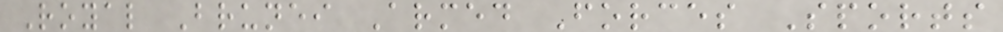Royal Brunei Armed Forces Sports
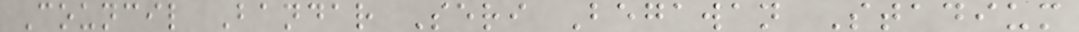Council Bandar Seri Begawan Stadium
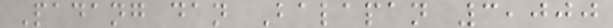Padang dan Balapan 3,000
